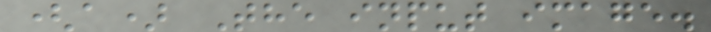(a) The input image.
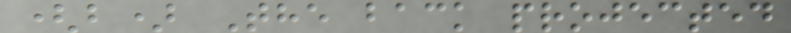(b) The back projected
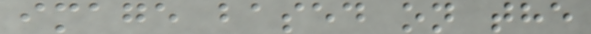image based on the
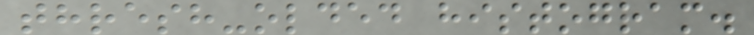thresh-olded histogram.
